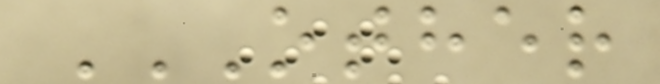OTHER
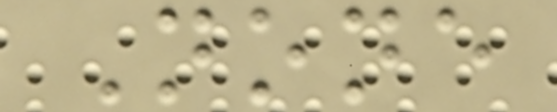None
